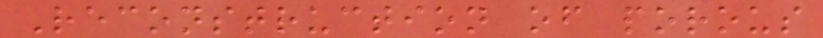Reconstruction of porous
